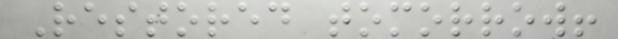Restored tomorrow!
